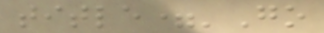title='Go
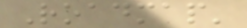Roadmap'
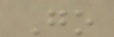Go
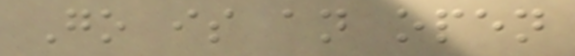Go is an open
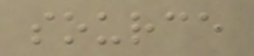source
